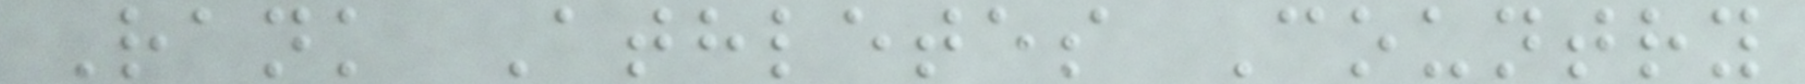Rank Athletes Country
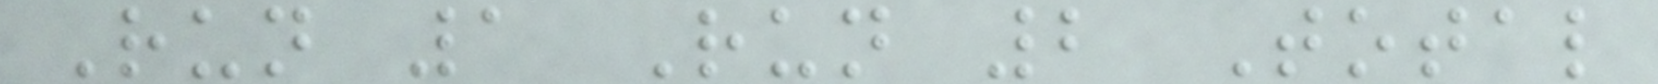Run 1 Run 2 Total
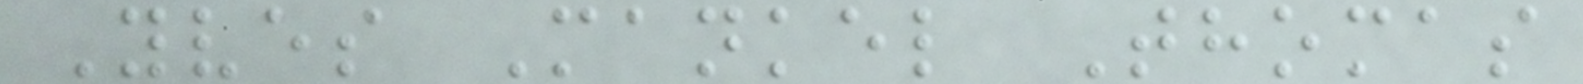Yves Mankel Thomas
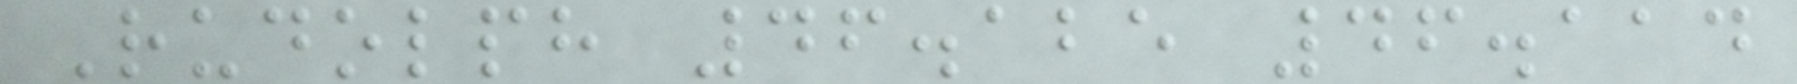Rudolph 46.125 46.114
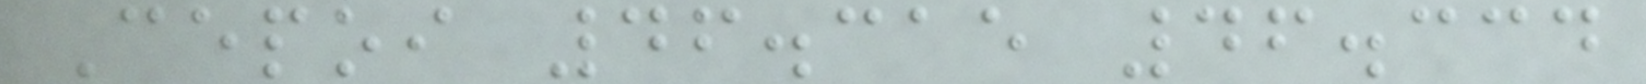Cepoi 46.315 46.334
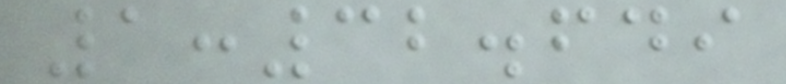1:32.649
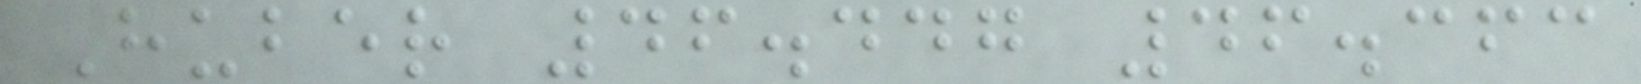Huber 46.447 46.363
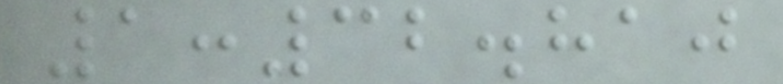1:32.810
